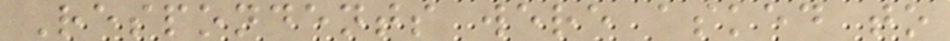Respondents were asked to
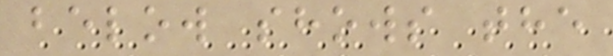below shows the
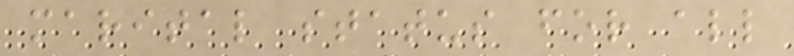marital status for all
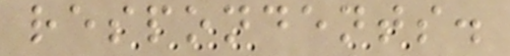respondents.
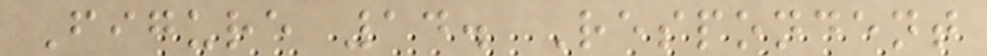Figure 14. Respondent
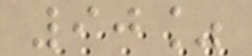90%
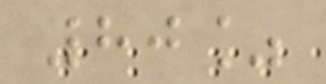80%
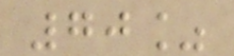70%
